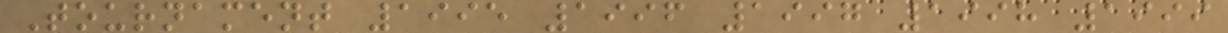Tournament 1995 1996 1997 1998 1999
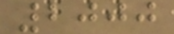2000
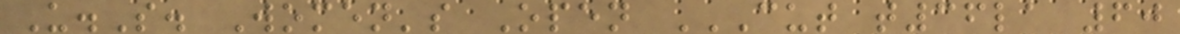U.S. Women's Open CUT T36LA 60
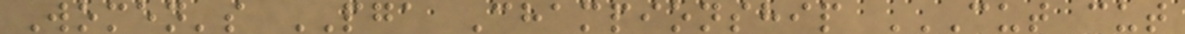Women's PGA Championship CUT CUT
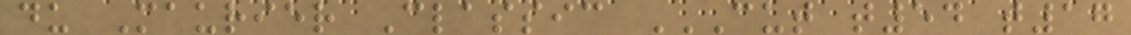du Maurier Classic CUT T54 T17
